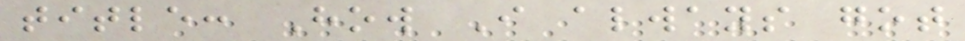title: How I always got
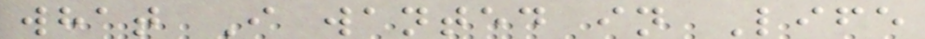what I wanted in Life
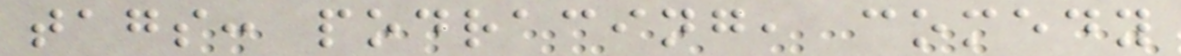tags: podracing, comedy
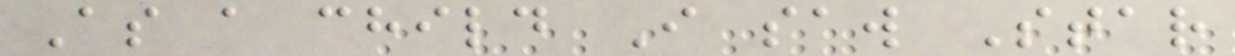As a child I saw Star
